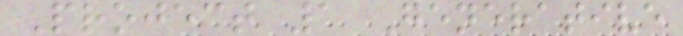Project 1 Generative
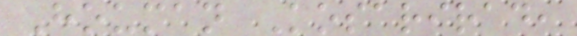Houman Kosarirad,
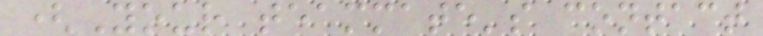(Your teammate's contact
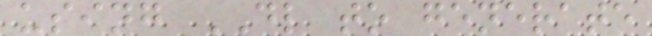using DL to generate
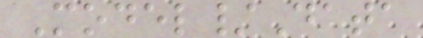Model/Data
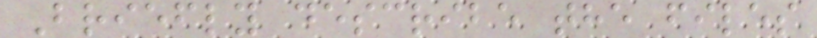Briefly describe the files
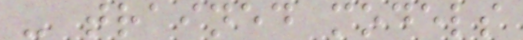- trained models
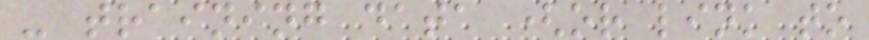- training data (or link to
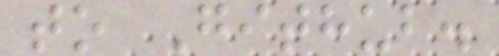to Github.
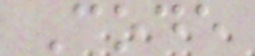Code
